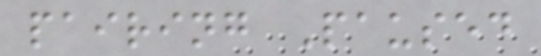pairing Paused
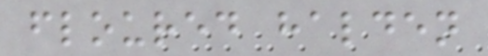floured halden
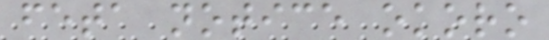feta notice okoro
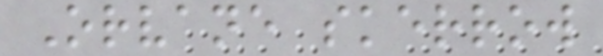Orvane skerrow
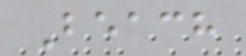Beach
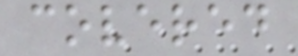covered
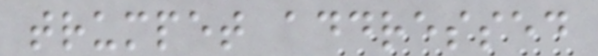trumpet addressed
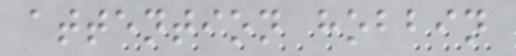attention hobbin
